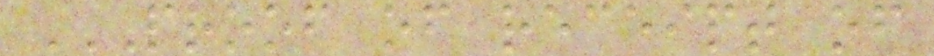PROOF OF RECEIPT OF
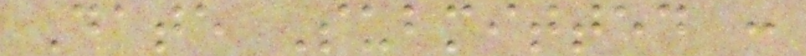Date Submitted :
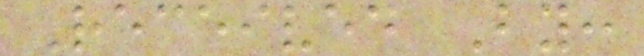Received By:
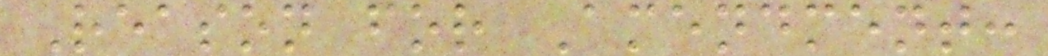Reason for Amendment:
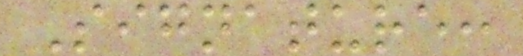Signature:
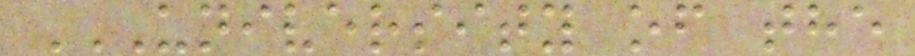UNIVERSITY OF THE
